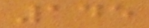145
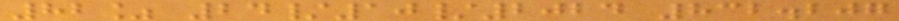82% 24/10/2024 832.207
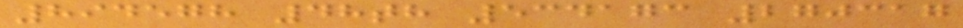894578 48th 534173 270317
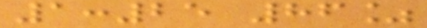1:25 86%
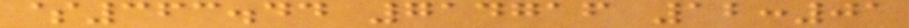$363.44 714716 12:01
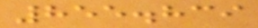855.839
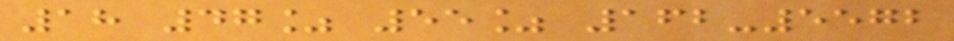18 47% 55% 162-5572
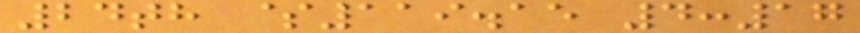24th $119.15 4:17
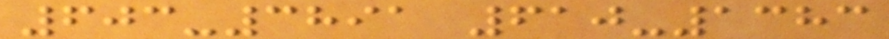603-3891 610-1383
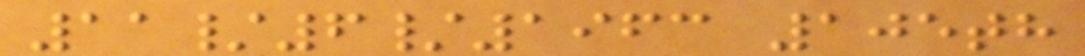11/6/1963 105th
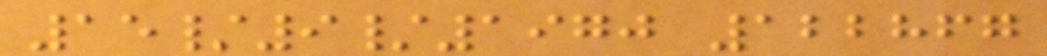15/9/1970 122867
